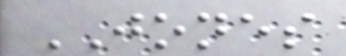JONES
